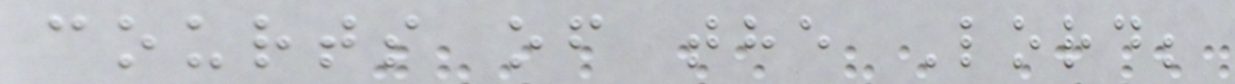courts of the Lord;
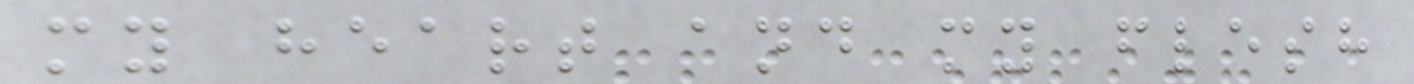my heart and my flesh
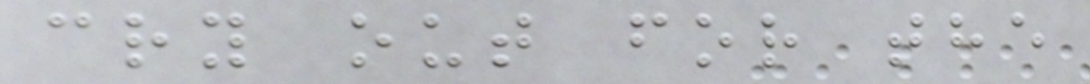cry out for the
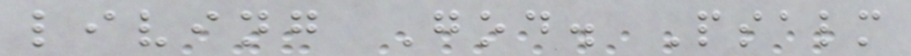living God. Psalm
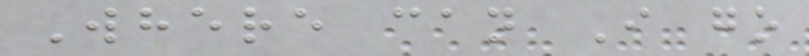Where can I go
